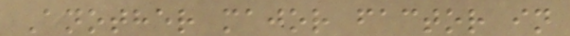Another major factor in
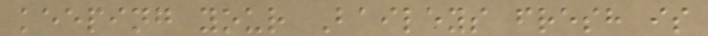keeping your Baileys fresh is
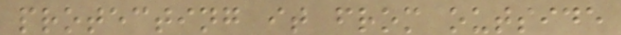protecting it from outside
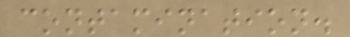contamination.
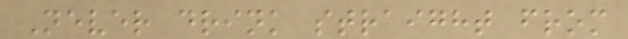Never drink straight from
